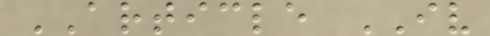ARTICLE IV
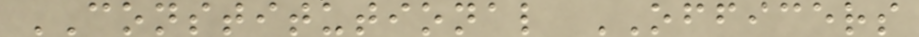CONSTITUTIONAL OFFICERS
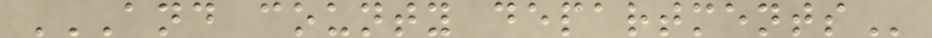AND COUNTY DEPARTMENTS
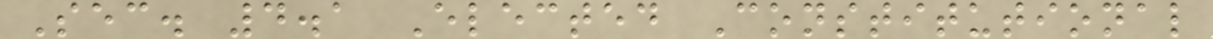Sec. 4.1 Elected Constitutional
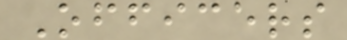Officers
